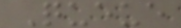Queue
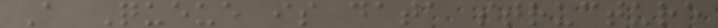A Queue is data structure
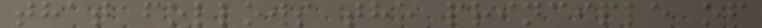that follows the principle of
